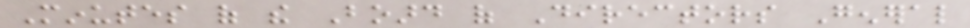Minutes of the Board of Directors General
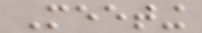Meeting
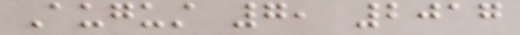August 7, 2017
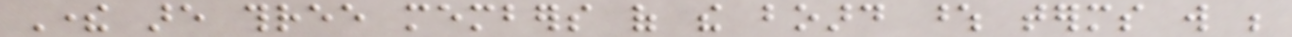There are three members of the board whose terms will be
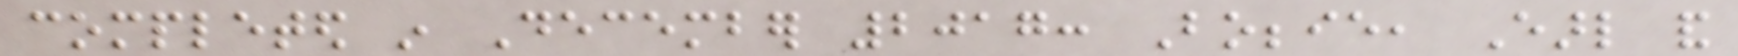completed in December 2017: Bobbie, Earl and
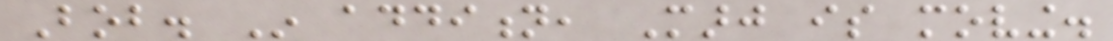Bob. In addition, Marj is moving.
